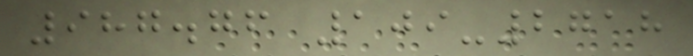987.76 109-2718
